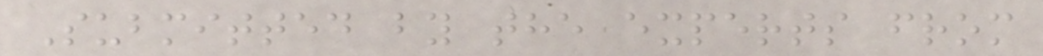Submitted by the experts from
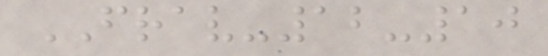FRAV-12-10
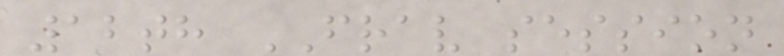12th FRAV session
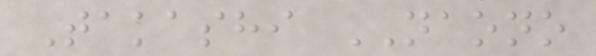Takashi NAONO
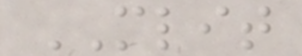MLIT
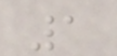1
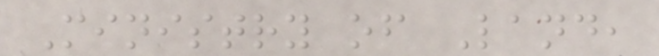Ministry of Land,
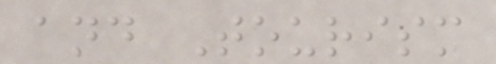and Tourism
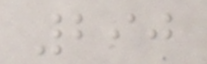290
